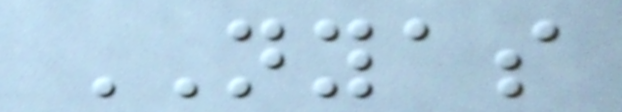NYAS
